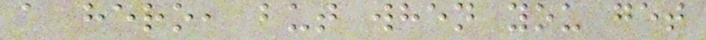a hero, but when you get
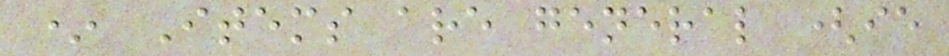* Items are general (ie
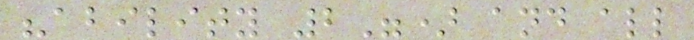"ability 2") and all
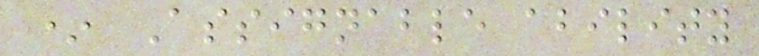* Assignable ability
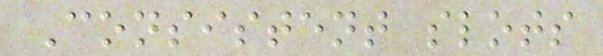Consistent slots
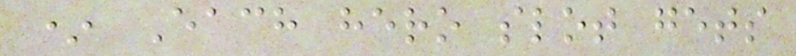* Each hero slot gets
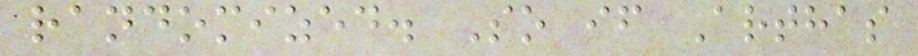randomized. So if Arthas
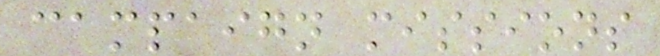campaign missions
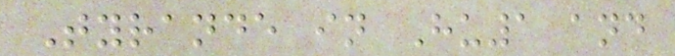Tyrande in Hu1 and
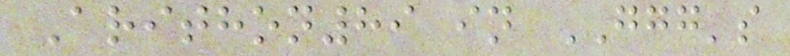Arithon89 in GGG's
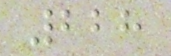228
